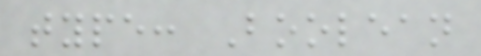type: Boolean
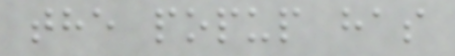the popup has
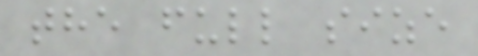the full size
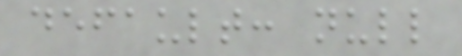default: null
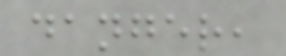danger,
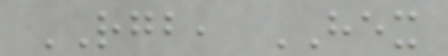RGB, HEX
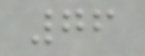76
